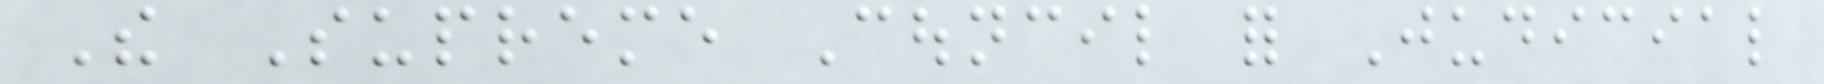The Supreme Council for Judicial
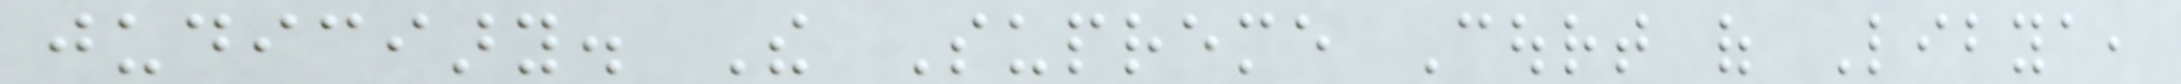judiciary. The Supreme Court of Libya,
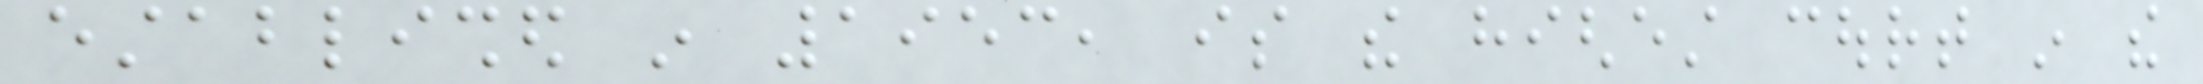established in 1953, is the highest court in the
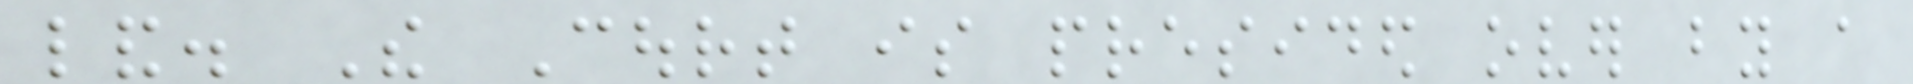land. The Court is presided over by a
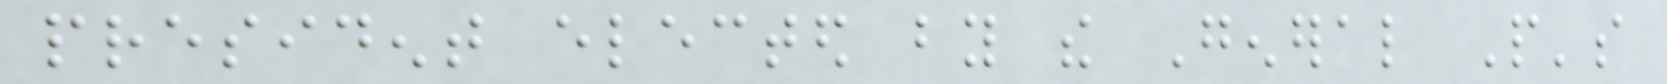president elected by the General People's
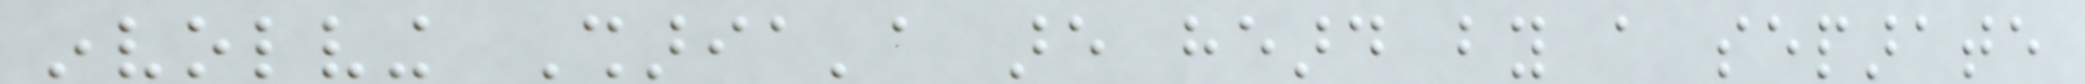involving Sharia'a are heard by a separate
